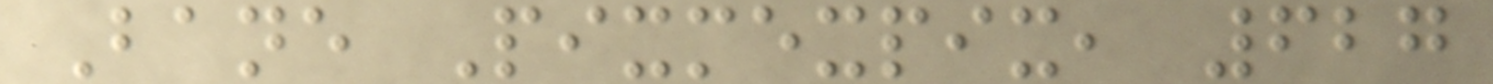Bane Pixmexpix, 627
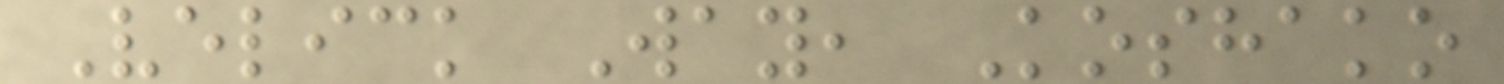Velick Way, Koshako
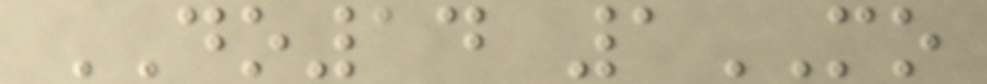DO14 1MO
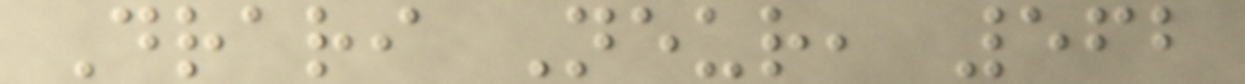Drari Neur, 562
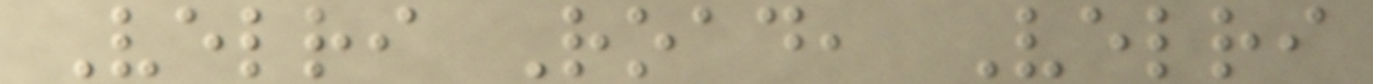Velri Road, Velri
